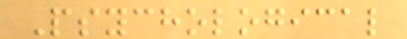Psychological
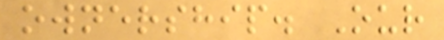ownership. Our
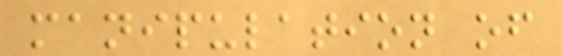manipulation of
